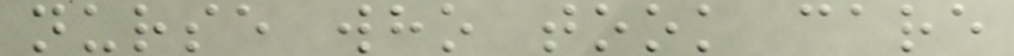nurse who took care
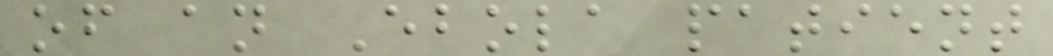of an Ebola patient
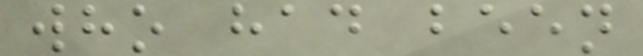who had been
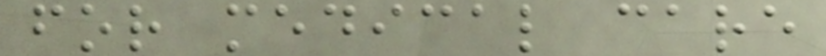for medical care
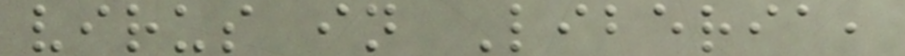virus in Liberia,
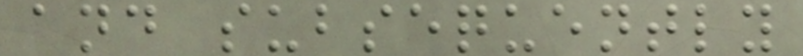and subsequently
